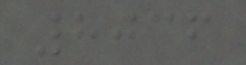8036
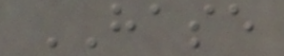HASE
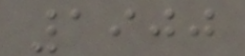1900
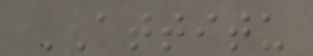ATTITU
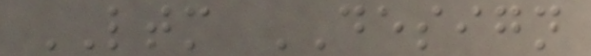LTM DESIGN
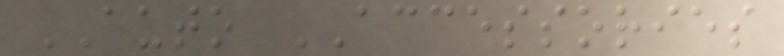AUTO ACCESSORIES
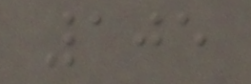105
